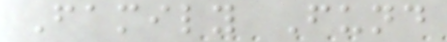Family Fund
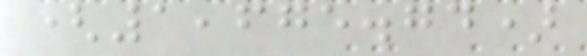(1,675.74)
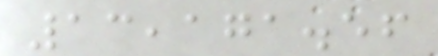13,171.56
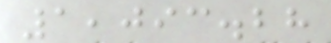1,093.28
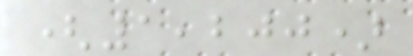(1,200)
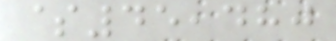$45,480
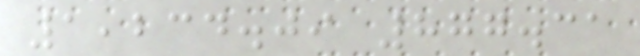1,234.09 877.31
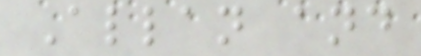Allan and
